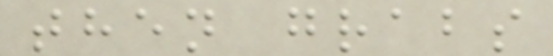then grabs
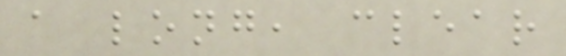a long, clear
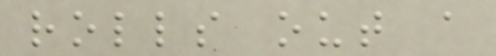rolls out a
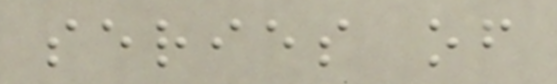series of
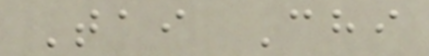Tai Chi
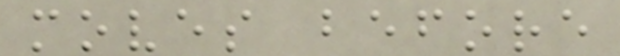moves before
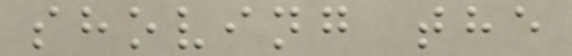shoving the
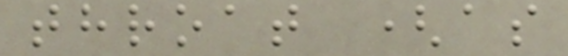throat (as
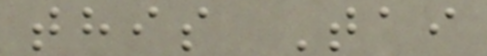this Tai
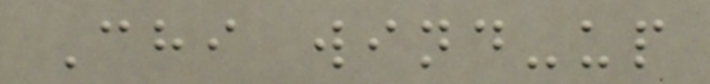Chi wind-up
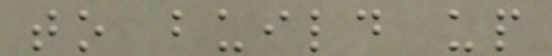to build up
